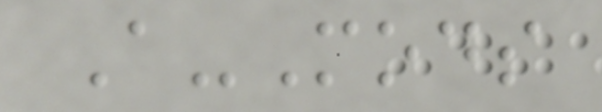A-Mods
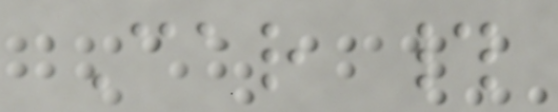Car #
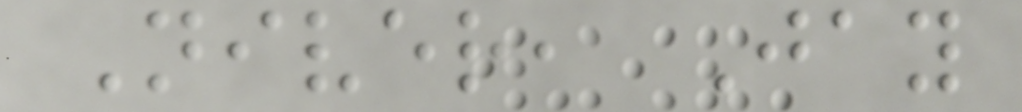Niver, Jay
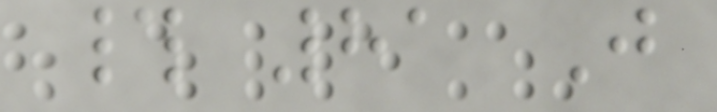# 81 J
